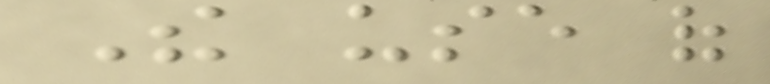The use of
